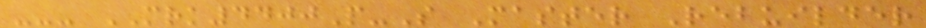--- MRK4400P-S Master Rebuilder
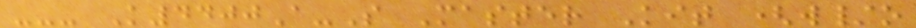--- K4400A-S Master Kit (w/o
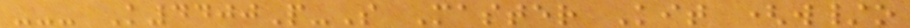--- K4400P-S Master Kit (w/o
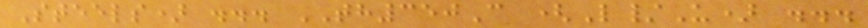Steels) ... TH350C (L/U) ...
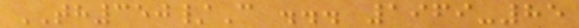TH350/C ... 1969-85
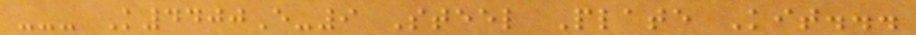--- K4400E-9 Steel Plate Kit...
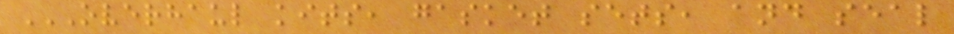OVERHAUL KITS, GASKET SETS, AND SEAL
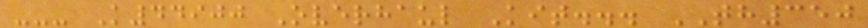--- K44900 Overhaul Kit... TH350
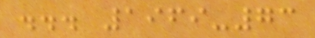... 1969-73
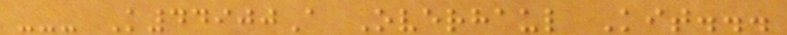--- K44900A Overhaul Kit...
